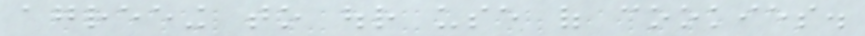agreeing to our use of cookies.
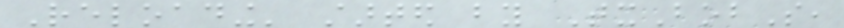Reloading' started by TxBobS,
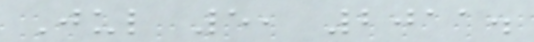Jul 5, 2011.
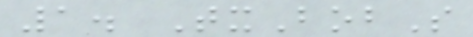1. TxBobS
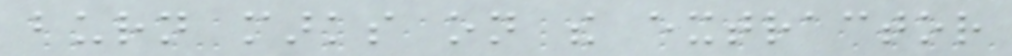burn marks on the extractor
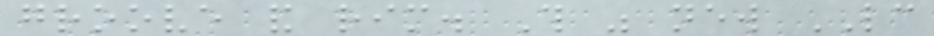groove and rim. This was new LC
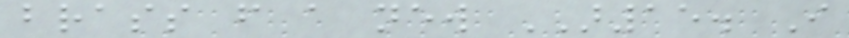brass from a new AR15. I
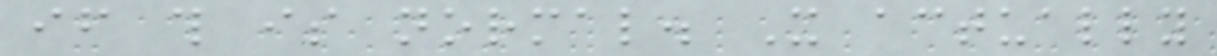if this is normal. It actually
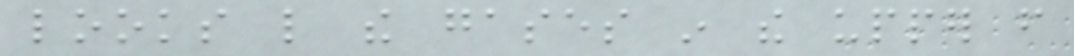looks like the gases in the upper from
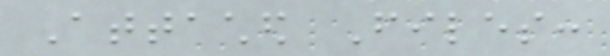Attached Files:
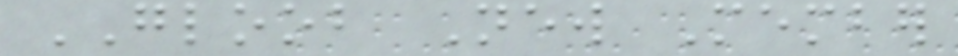GLOOB New Member
